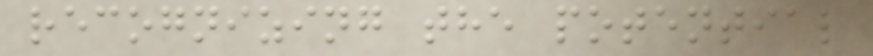recognizing the potential
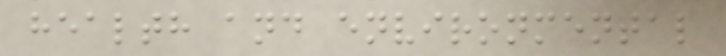health and environmental
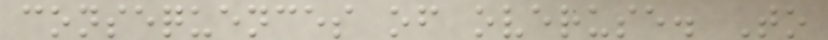consequences of overuse. To
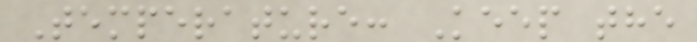Temperature: Keep the
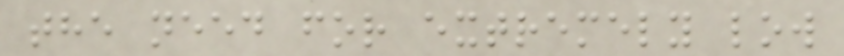the need for extremely low
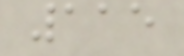115
